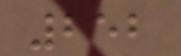252
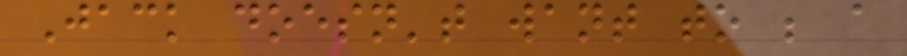Jack doesn't want to be a
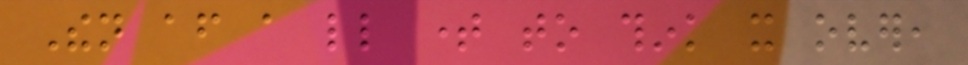Then after a little time to think it over,
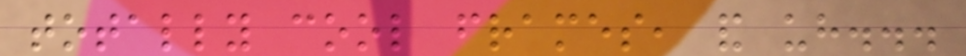totally cool frames, and uh...
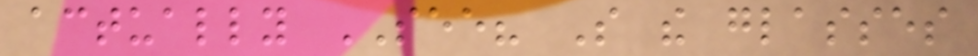actually SEE? So the glasses
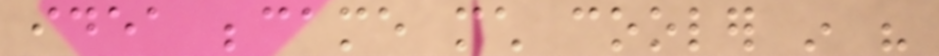idea became much cooler in his
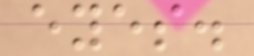eyes.
